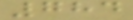784
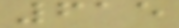615
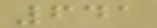641
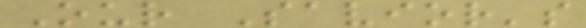Our Savior's
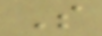S
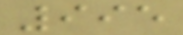995
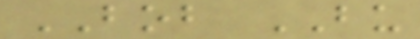BOB BU
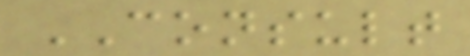CONSULT
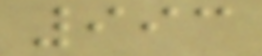993
